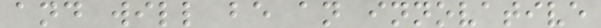and will be an innovative
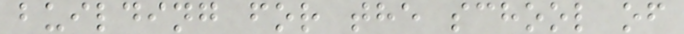building for the school of
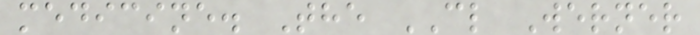medicine. The CL Werner
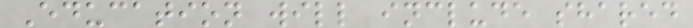Education will include shared
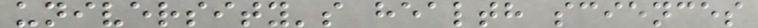university's health sciences
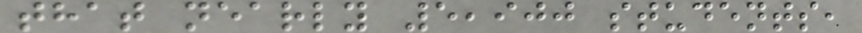that nearly 5,900 students,
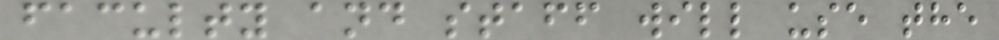faculty and staff will use the
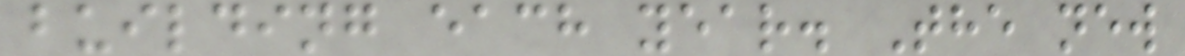building each year. The new
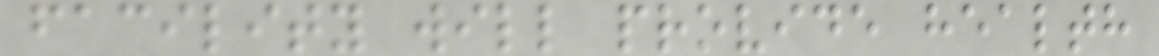facility will provide health
